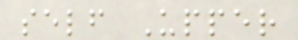self Upper
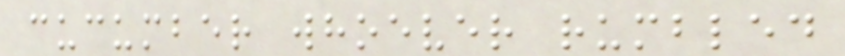cucumber whoever rumbled
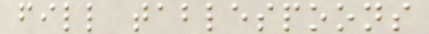fill tablespoons
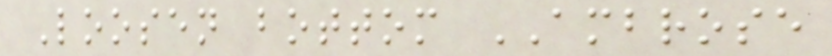Loosen bottom AMBROSE
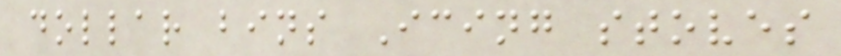dollar bins Icing stoves
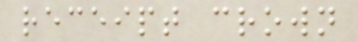receipt crown
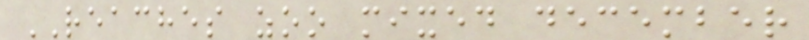REACHES zoo mixed december
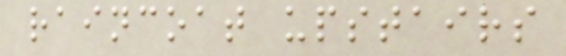raincoat upstairs
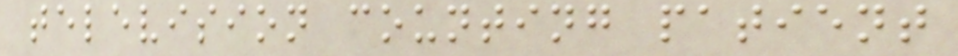television counting patient
